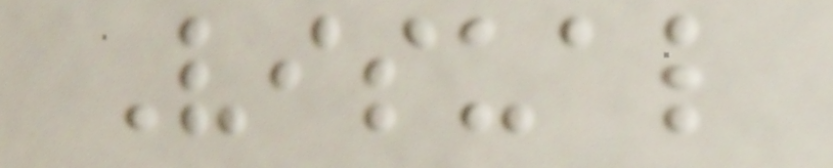Visual
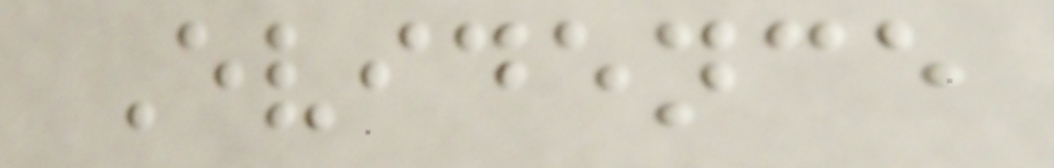Evidence
